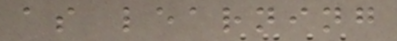as learning
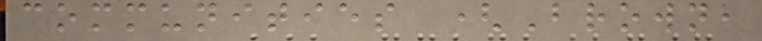communities (Brown,
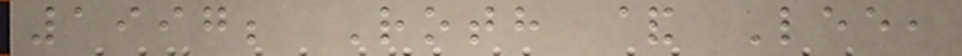1997; Roth & Lee,
